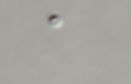a
